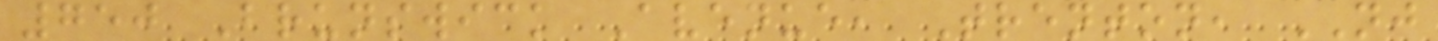750 Brunswick Avenue, Trenton, NJ
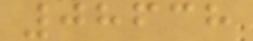08638
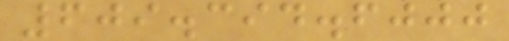609.394.6000
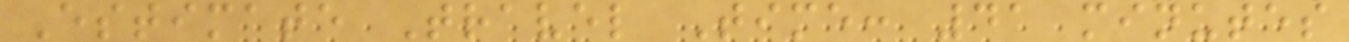Estimate Travel Time: 41 minutes
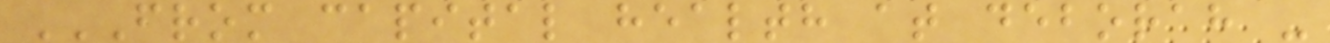FROM CAPITAL HEALTH AT DEBORAH -
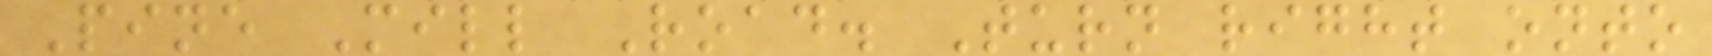Pine Mill Road. Turn right onto
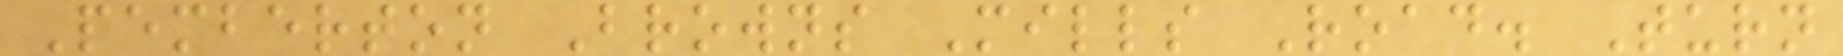Pemberton Browns Mills Road. Turn
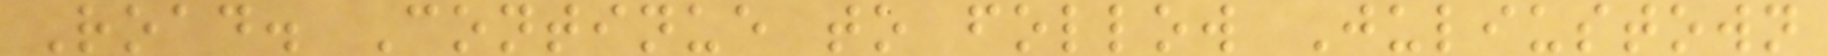Road. Continue to follow Juliustown
